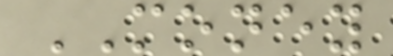MONEY
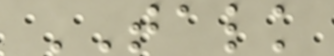TALK
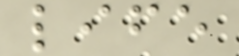life
